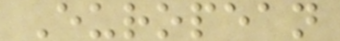European
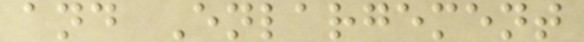and Enlargement
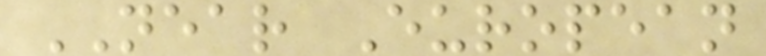NEAR European
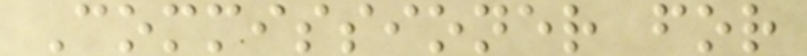Commissioner for
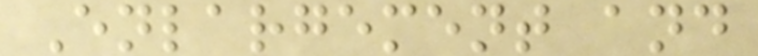Enlargement and
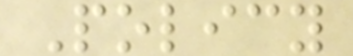Policy
